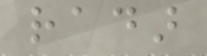radar
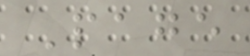Page
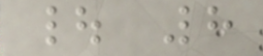| 8
